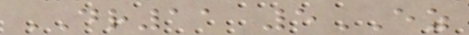DR11 5EZ
